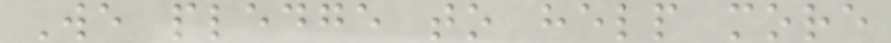We pledge to help more
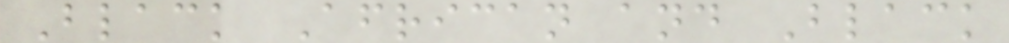Black African and Black
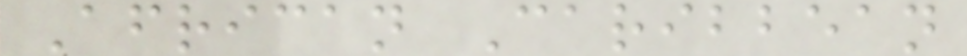African Caribbean
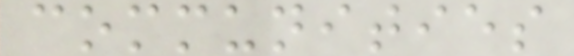communities
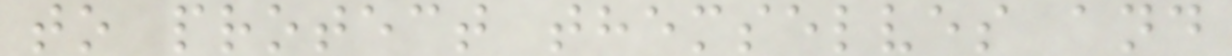to protect themselves and
